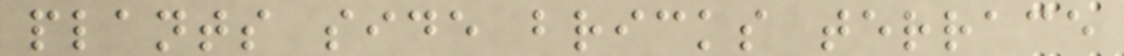plants side bricks terrace
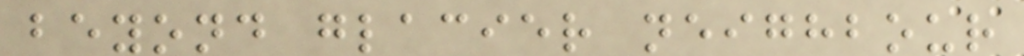beyond glacier neighbour
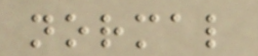normal
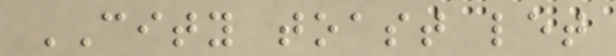CITY toast let
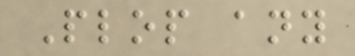Plop any
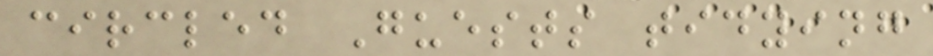circled Guests tidying
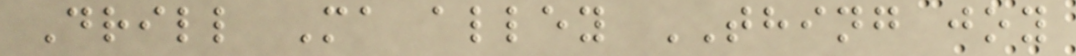Drill Ma alley THING joy
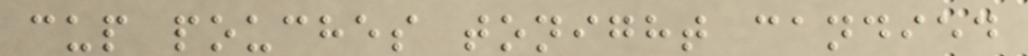cup pouches tonight candied
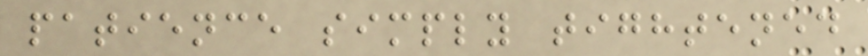patience simply tightened
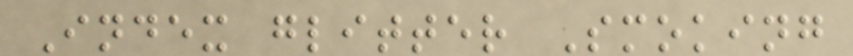Index glitter Smoking
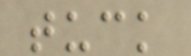tuck
